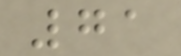71
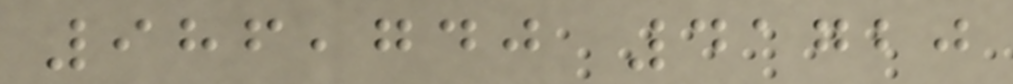986,740 41720
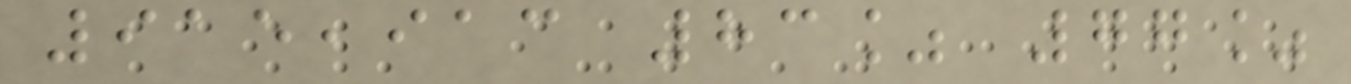915,913 83% 77%
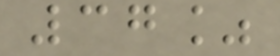37%
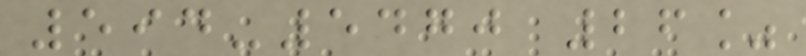594-5470 26%
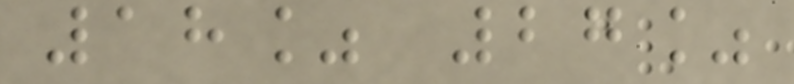18% 27%
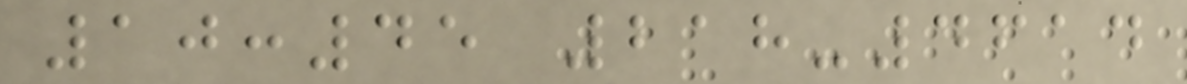10:45 218-4614
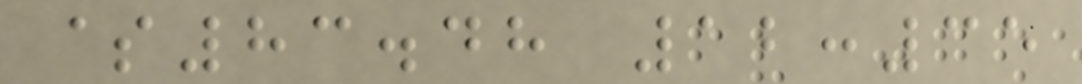$83.48 12:35
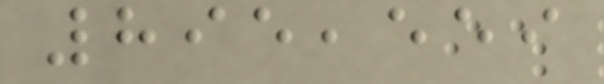895,559
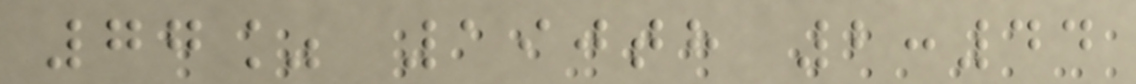77% 190th 2:44
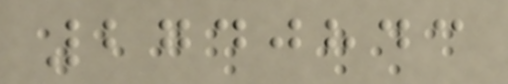2740843
